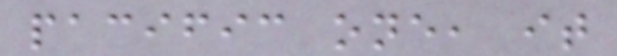pacific one, it
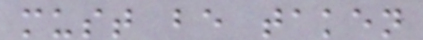must be taken
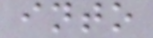into
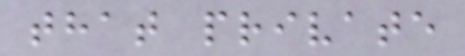that private
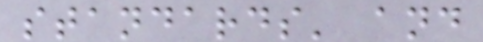standards' and
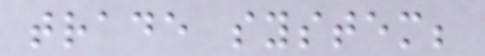trade system;
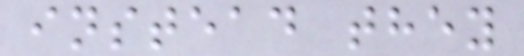instead they
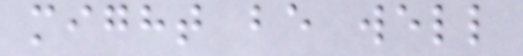might be well
